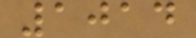1014
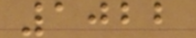1022
